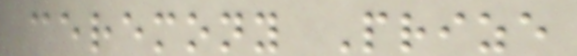ceremony Prize
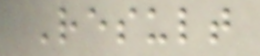Result
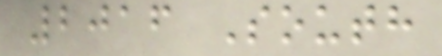2016 South
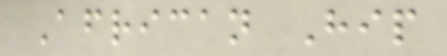African Hip
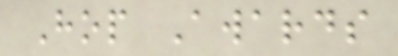Hop Awards
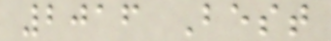2016 Best
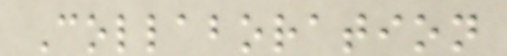Collaboration
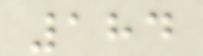184
